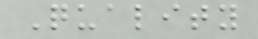Quality
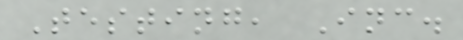Testing, Inc.
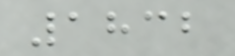1832
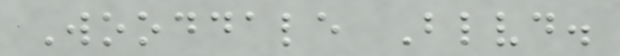Wooddale Blvd.
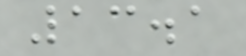13.1
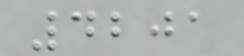4201
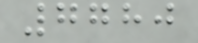7780
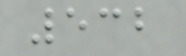532
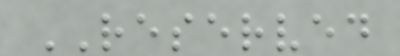RESERVED
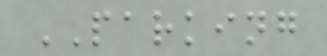PARKING
